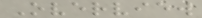Overview
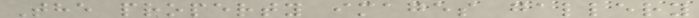The property images gallery
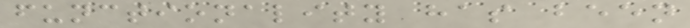functionality has been
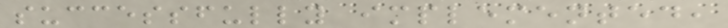successfully implemented,
